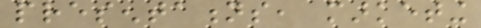presentations, marketing
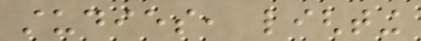studies, lighting
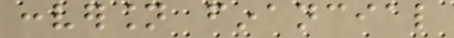conversion financial
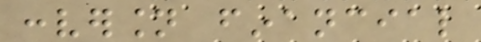conversion financial
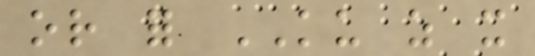or for KU as it
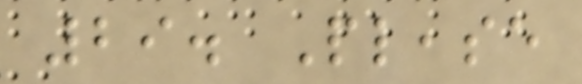29. Please
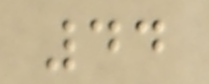44
